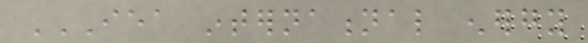IEA INTERNATIONAL ENERGY
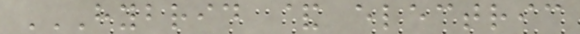HYBRID & ELECTRIC
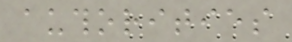authorities
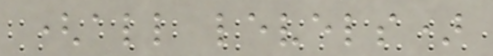(all levels)
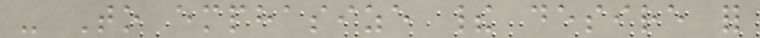- To emphasize their desire for
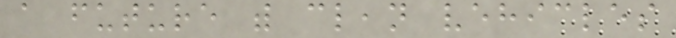a future with clean vehicles
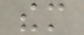them
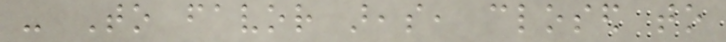- To favor areas, closed to
